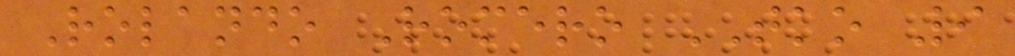Rolando Romero TKO 9
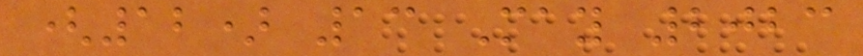(12) 13 May 2023
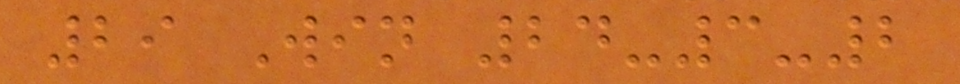29 Win 24-3-2
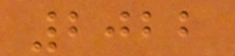2022
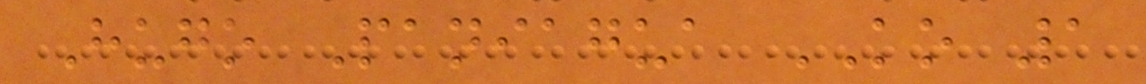Hugo Paniagua KO 1
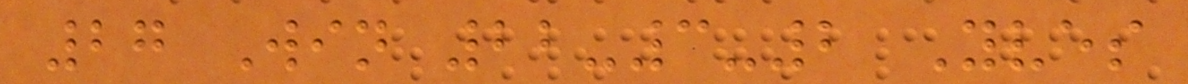27 Win 22-3-2 Yves
